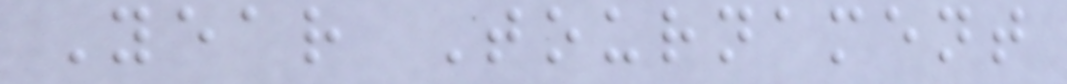Year Tournament
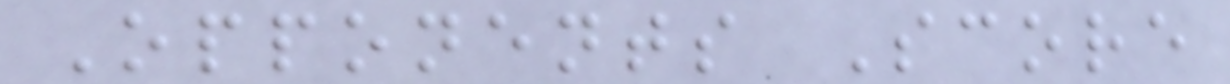Opponents Score
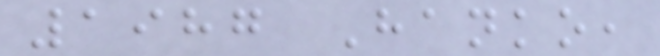1987 Hanko,
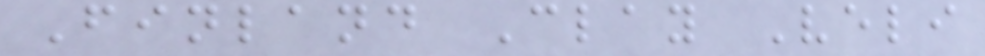Finland Clay Veli
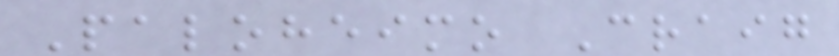Paloheimo Craig
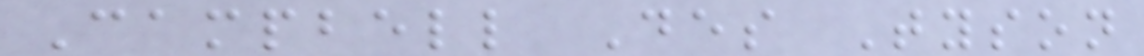Campbell Des Tyson
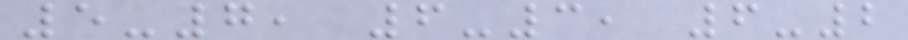5-7, 6-3, 6-2
